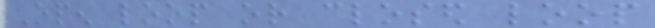Open loop or closed loop
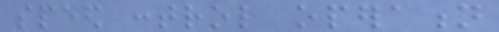speed control operation
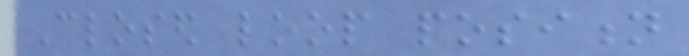Closed loop position
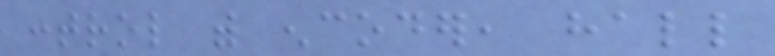control with encoder, hall
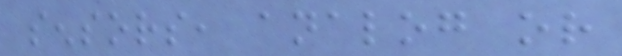sensors, analog or
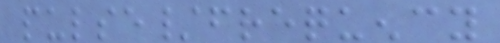pulse/frequency
